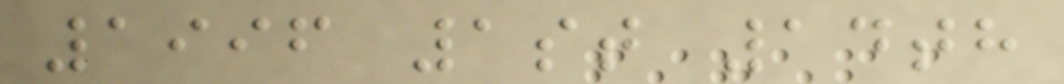1996 1st 14th
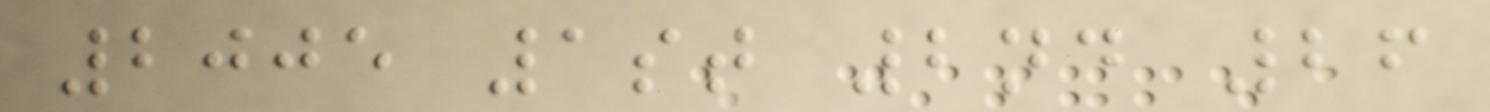2005 1st 2nd 26
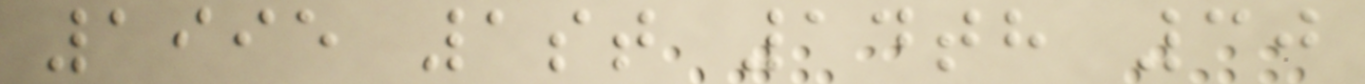1995 1st 14th 30
